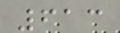613
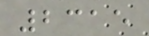2315
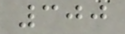300
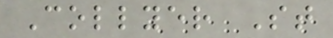Collyer St
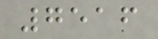7516
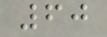60
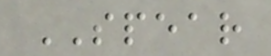SPEAR
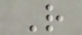R
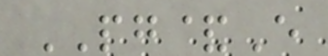PG&E
